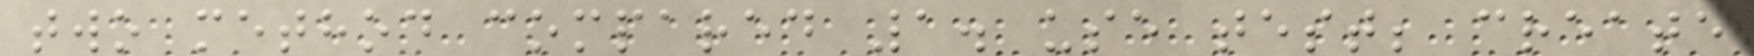two method compared 1. use test; create
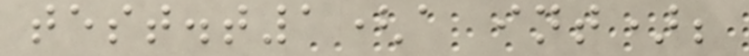test.t1(a int);
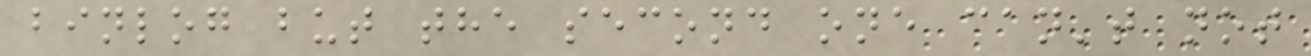binlog but the second one can't not
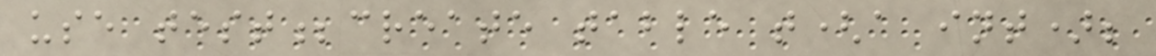use test;create table t(a int);
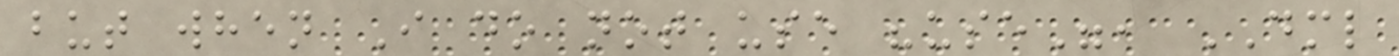but when I do not use "use", DML
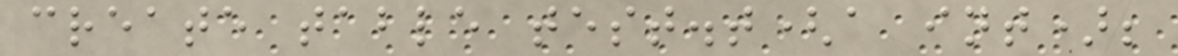create table test.t(a int);
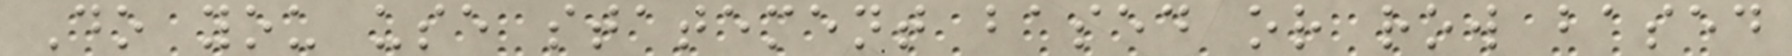Do you use statement based or row based
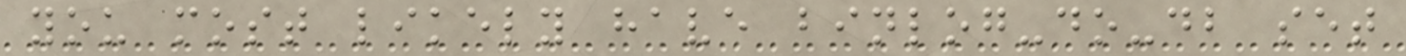you most likely have binlog-do-db set
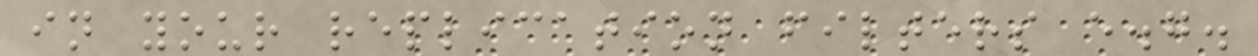in your replication filters e.g.
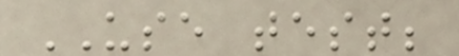USE test;
